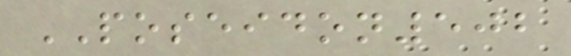POSEIDON502
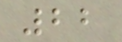22
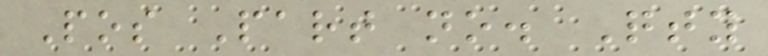Pos Part no. Qty
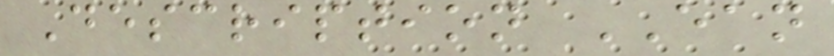Description EAN
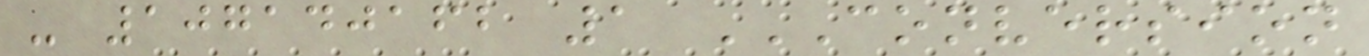- 107140162 1 CONVERSION
